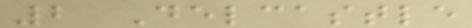2 Delcastle
